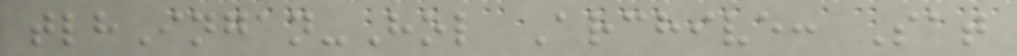tlhIngan-Hol Archive: Sat
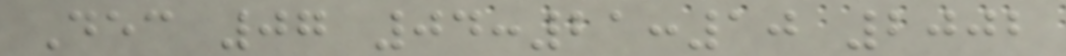Dec 07 04:21:10 2002
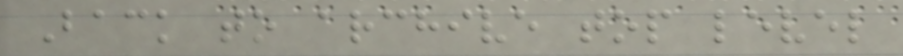Back to archive top level
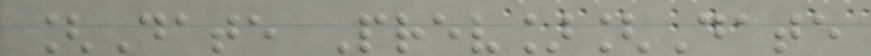[Date Prev][Date
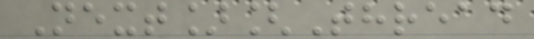Next][Thread
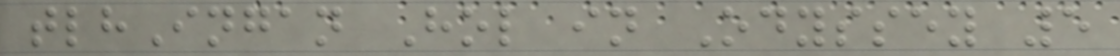tlhIngan Hol in Odyssey 5
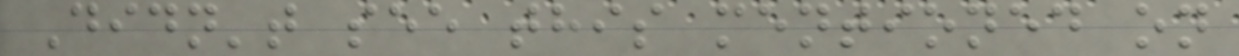Didn't see this mentioned on
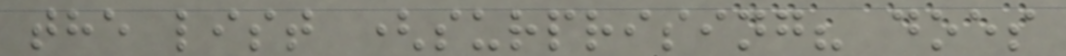the list (surprising? does
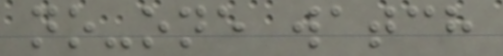no-one watch
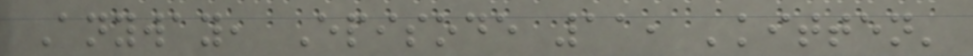Anyway, Episode 11, 'kitten'
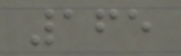165
